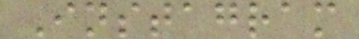Instagram
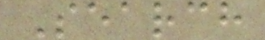Search
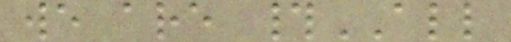we are #ALL
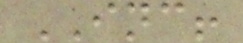INC!
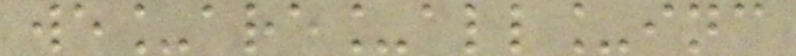we_are_all_inc
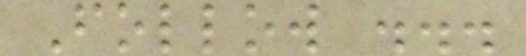Follow ...
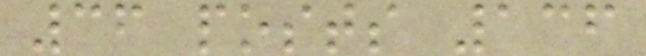36 posts 136
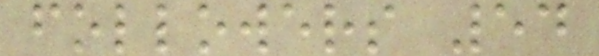followers 54
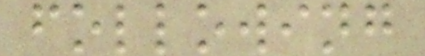following
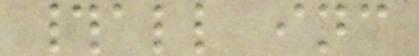#all inc
